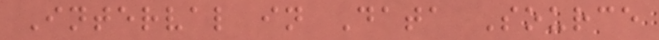Interval in Data Source
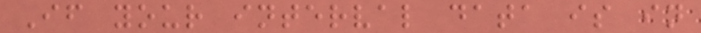If your interval data is in
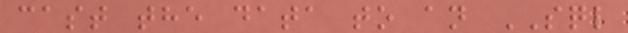cast the data to an SQL
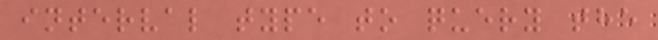interval type to query the
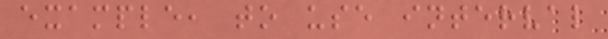example, to use interval
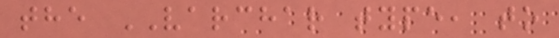the VARCHAR type, to
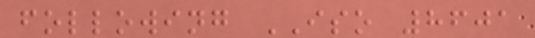following ISO 8601
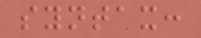syntax:
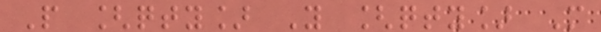P [qty] Y [qty] M
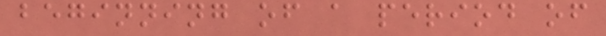beginning of a period of
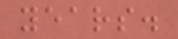years.
